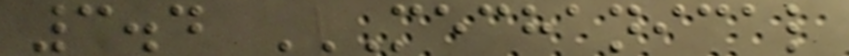3.4 MECHANICAL
